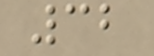32
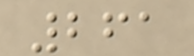261
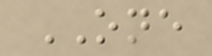ONE
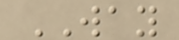WAY
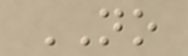NO
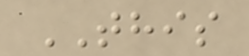THIS
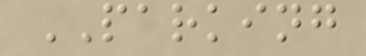PARKING
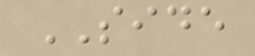SIDE
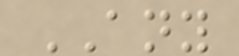ANY
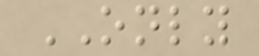ONLY
